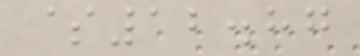$12.87
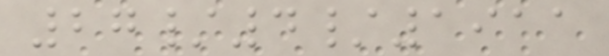27/4/1911
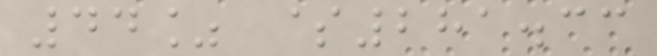44% $281.33
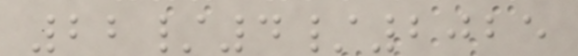22/4/2025
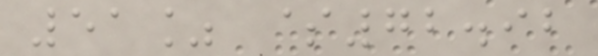51% $72.92
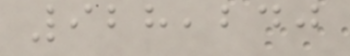928,240
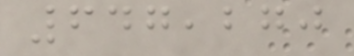647,270
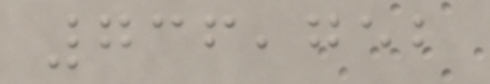736,752
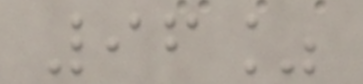96%
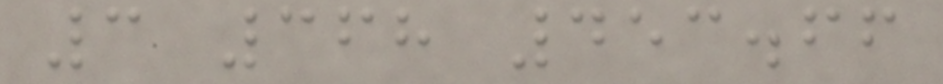3 368 453.66
